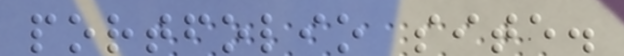portfolio site.
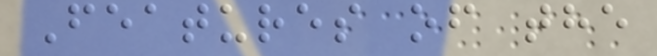Features of the
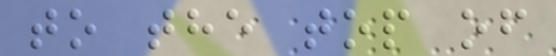to the top of
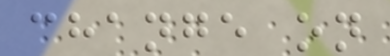change on
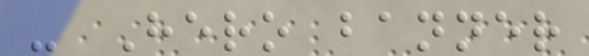- Hero banner
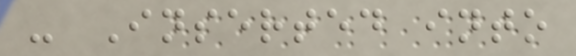- Inserted into
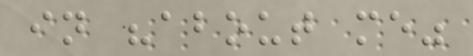in "about me"
